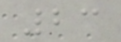23
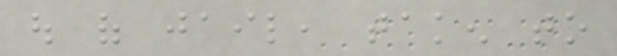out of jail, taken to
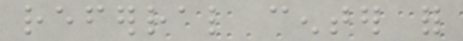referral center for
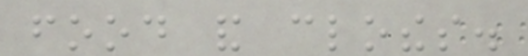food and clothes.
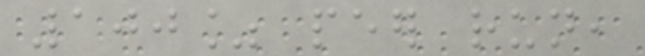100% peer run,
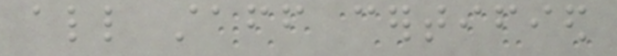all staff certified
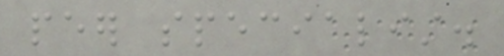peer specialist.
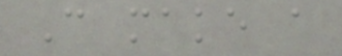Can make a
